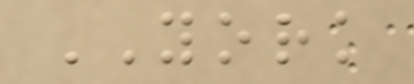YORK
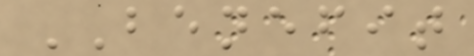BENEFIT
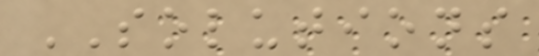SOLUTIONS
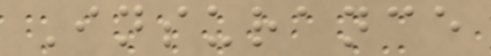Insurance
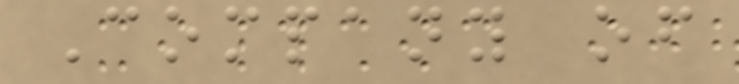Company of
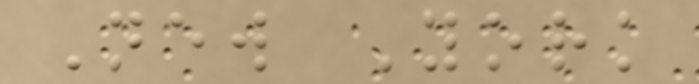New York
